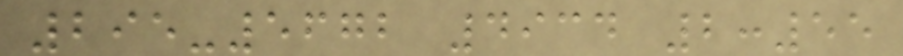295-5672 4934 2:55
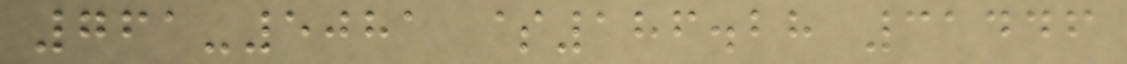761-5081 $186.28 31446
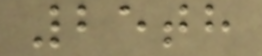25th
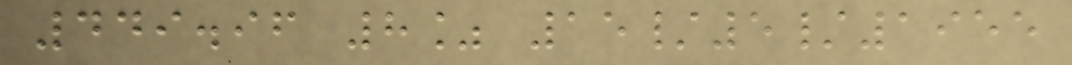449.96 8% 15/5/1955
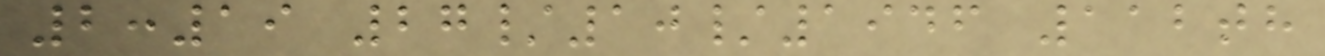2:19 27/10/1946 112th
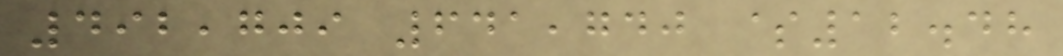492,709 641,740 $12.48
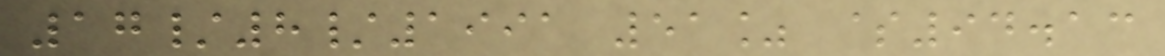17/8/1991 51% $94.13
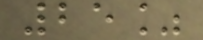25%
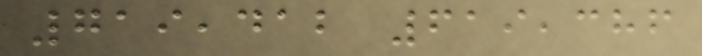719,412 619,386
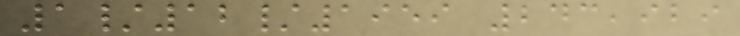1/12/1959 243,929
